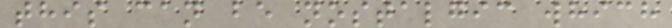this can be nostalgic which
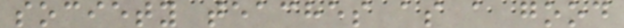society teaches as a good
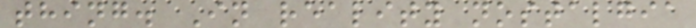thing. In reality nostalgia
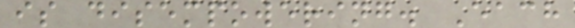is disempowering. Each
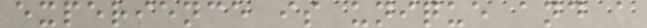experience is unique and a
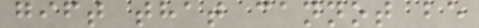gift that cannot be
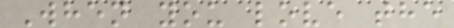When you love the
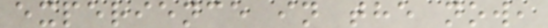experience in the now,
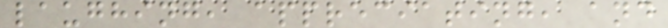laughing, appreciating, and
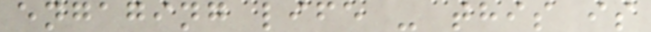engaging life - this is
